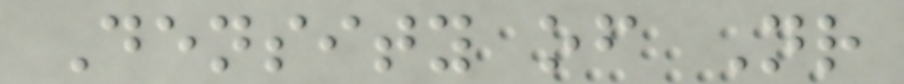Density of Nr
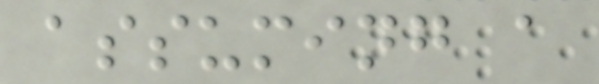assuming a
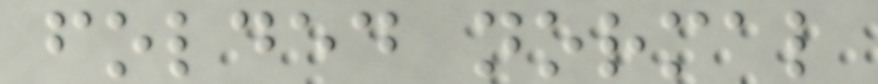folded normal
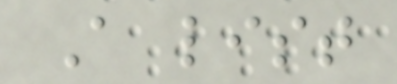A list
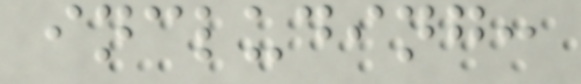including:
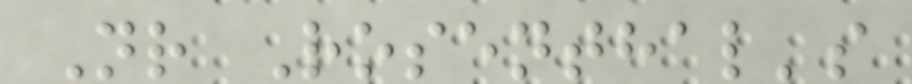Nr Rosenthal's
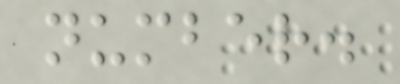number.
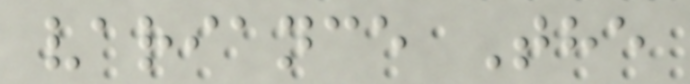variance The
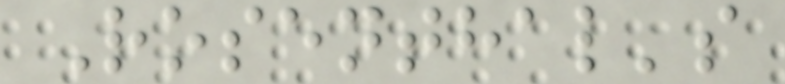Rosenthal's
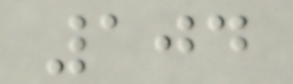104
